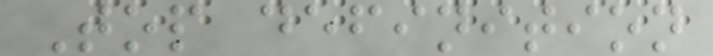Top definition
